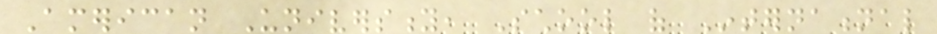American University, School of International
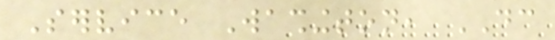Service Washington, DC
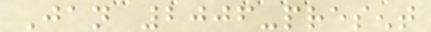Jan 2006-present
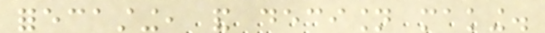forecasting, and decision making.
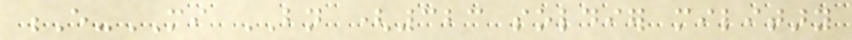E-MI BN (323 soldier military
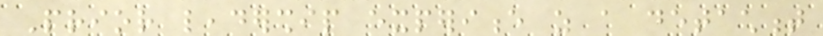Prior leadership experience as a detachment
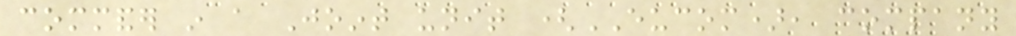commander in a Joint unit (EUCOM), company
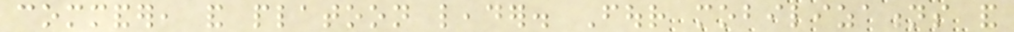commander, and platoon leader. Four mobilizations and
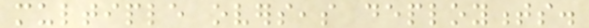multiple overseas deployments.
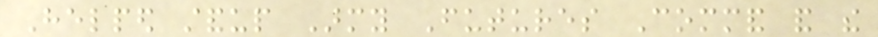Helped standup Army Futures Command and the
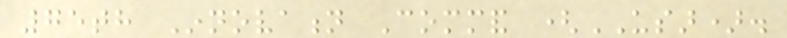75th Innovation Command (USAR).
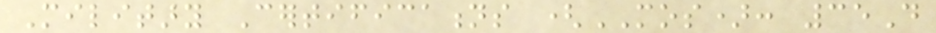Military Certifications (MOS): 35D
